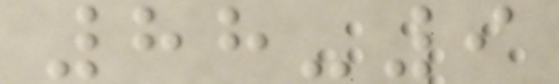88-9
